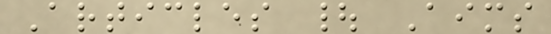Articles | Aims
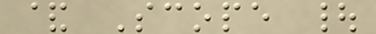& Scope |
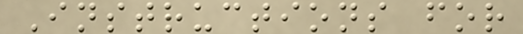Instructions for
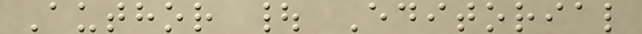Author | Editorial
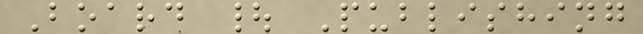Board | Publishing
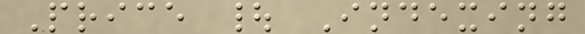Price | Indexing
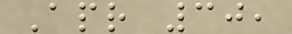Apr 30,
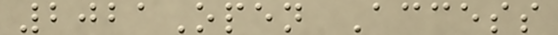2021Open Access
